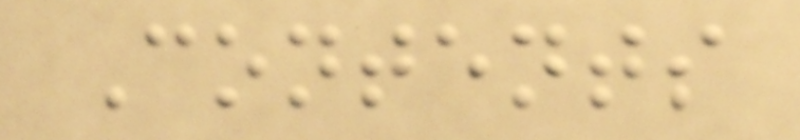Contents
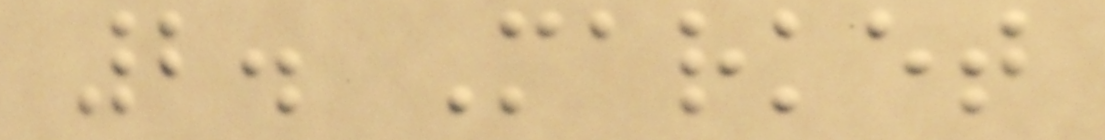2. Market
